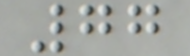77
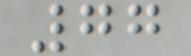77
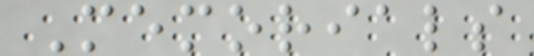Memorials
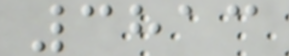3813
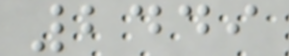2449
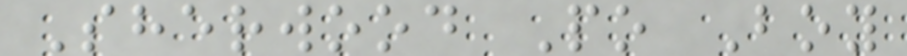Sherwood Po Boy
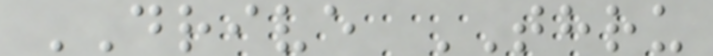DRIVE THRU
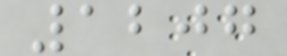1207
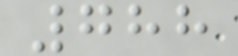788
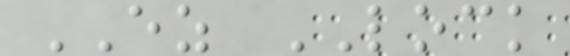EZ LOCK
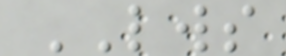LWS
